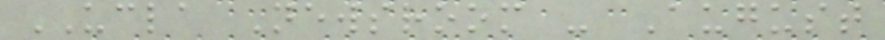UCLA Newsroom - August
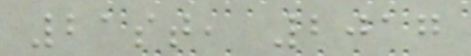21st, 2017
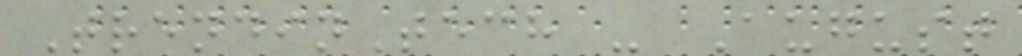TrendinTech - August
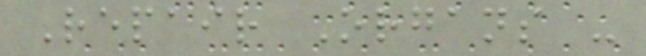Repair Organs -
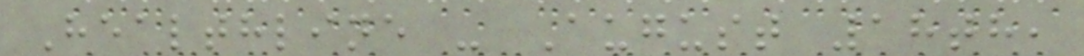Healthline - August 18th,
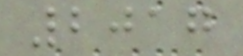2017
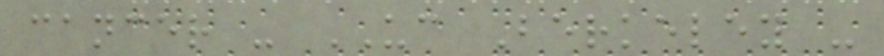cancer - UC Berkeley -
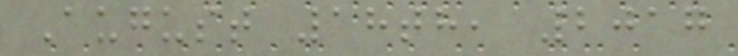August 18th, 2017
